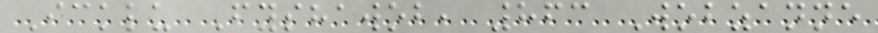Icklu Fyshawob, 863 Wobzanne
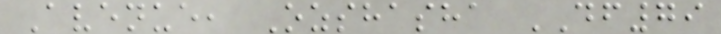Avenue, Ozshasha DF79
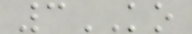3KO
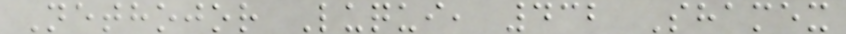Nethojor Luqui, 432 Shamex
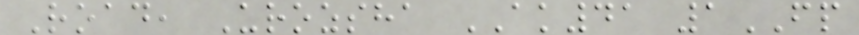Road, Urozsha AK41 1FP
